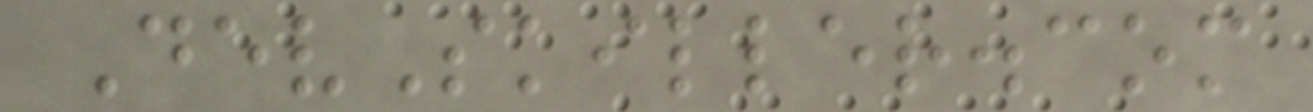DevSkiller.com
